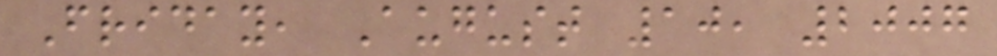Friday, August 10, 2007
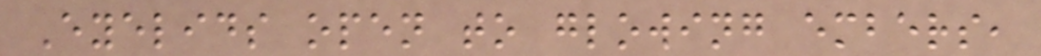Eyelids open to glowing embers,
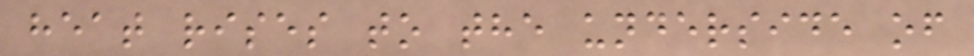heat rises to the underside of
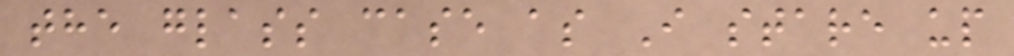the glass case as I stare up
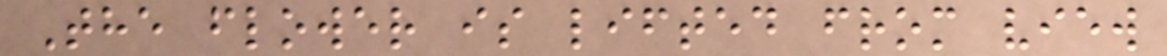The flower is lifted from view
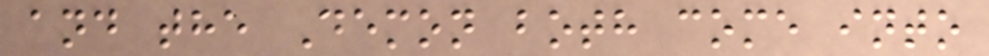and the Demon both come into
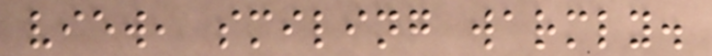view, smiling warmly.
